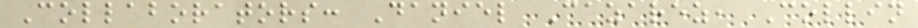Collaborators: Daniel Cazarez, Collin
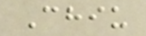Chiu
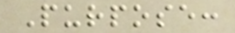Purpose:
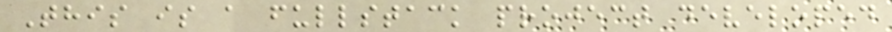This is a fullstack project developed
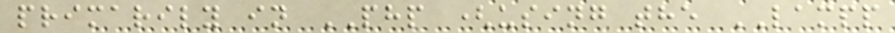primarily in PHP (using the LAMPP
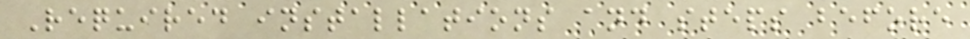Required installations and steps before
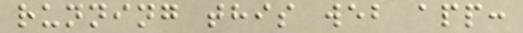running this web app:
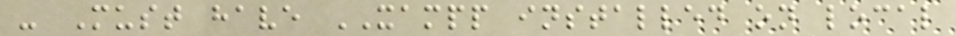- Must have XAMPP installed on local
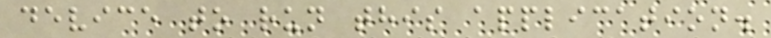device to run this application.
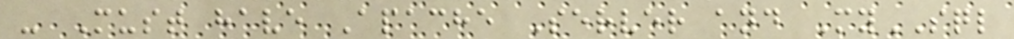- Must have Apache Server and MySQL
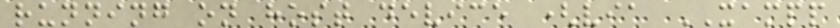running on host device (via XAMPP
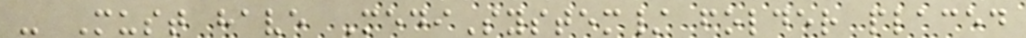- Must have MediSystem/ folder placed
